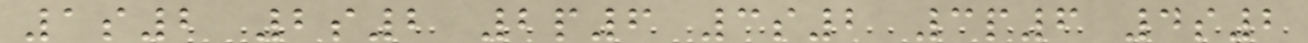1s2 2s2 2p6 3s2 3p6 4s2
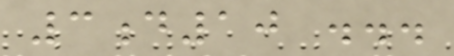3d10 ...
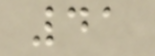41
